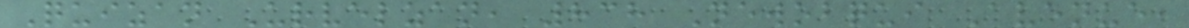Quizan Urvelzan, 838 Newobqui Avenue,
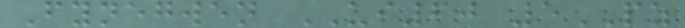Fynegwen UI60 5PZ
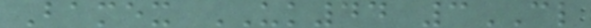Bamex UK44 3CL
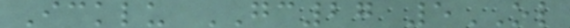Icklu GC27 5OL
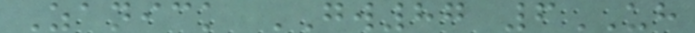Zanick GW87 6UH
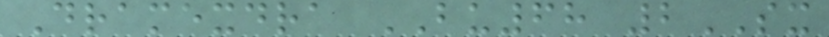Dramexdra BU68 2SX
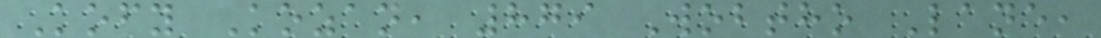Kofy Kozan, 879 Wobtho Lane,
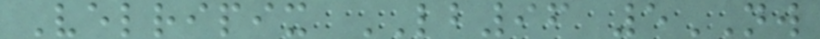Velripix LB96 5NW
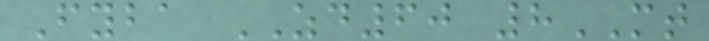Fyba ZD60 8MT
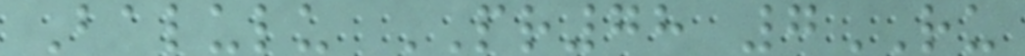Balulu PR78 7RU
